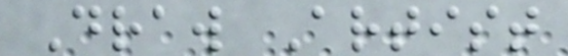Draw Artist
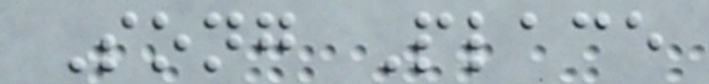Song Place
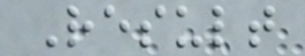Result
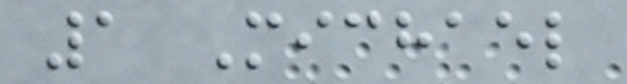1 Michael
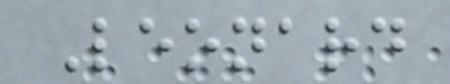Leonard
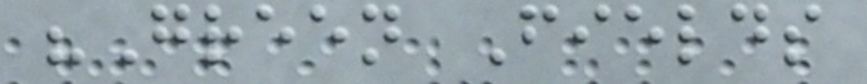"Green Fields
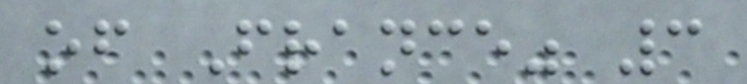of France" 3
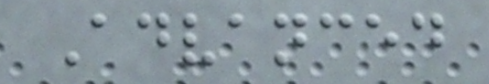Advanced
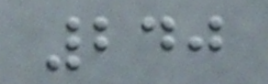240
